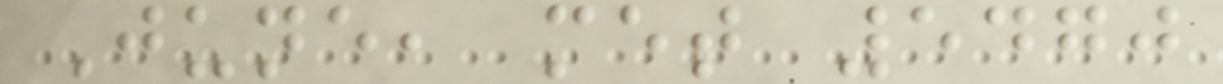June, met 5470
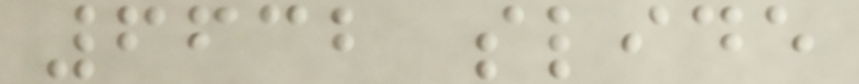6632 slide
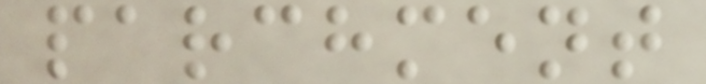parchment
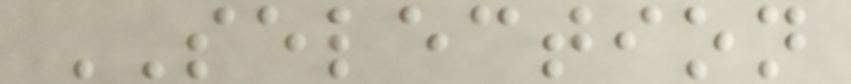SELECTION
